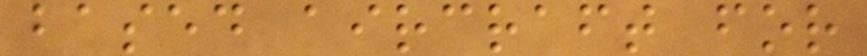based aircraft for
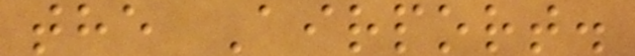the Airport.
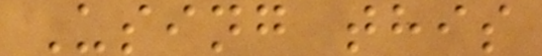Using this
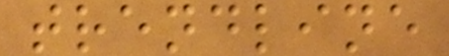trendline
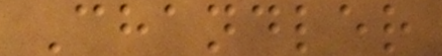Chandler
